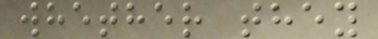whether they
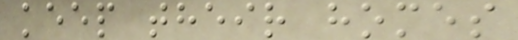keep their homes
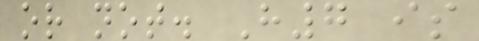or not. H7 is
